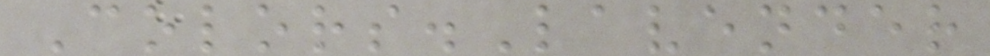Colors.Lavender
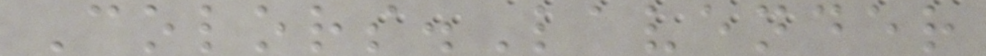Colors.Lavender
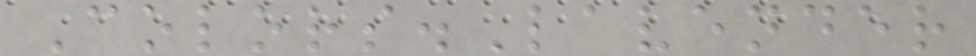Colors.Lavender
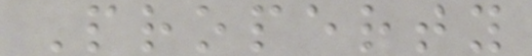Property
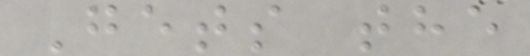Gets the
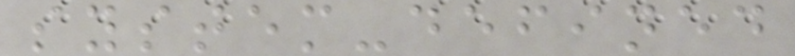system-defined
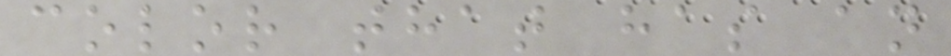color that has an
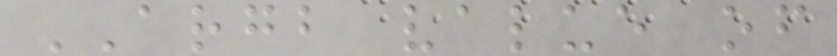ARGB value of
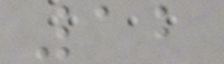12
